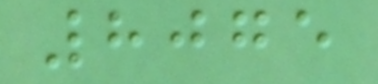8075
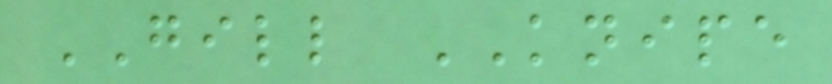GILL KNIPE
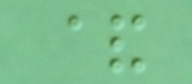&
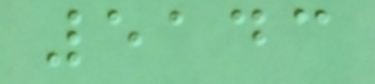5143
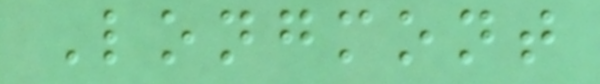Longmont
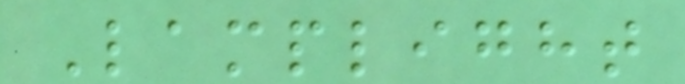Lamplight
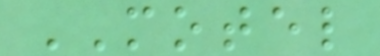MOTEL
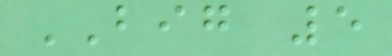BIG 5
